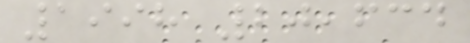1998 20,634
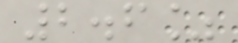2.6%
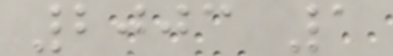2003 1
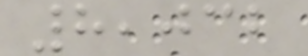8,032
